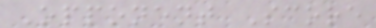Opponent Score
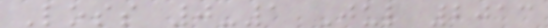Loss 0-1 Jul 2013
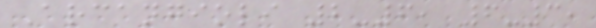Arcangioli 2-6, 6-3,
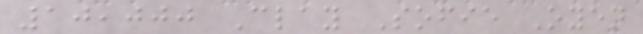10,000 Clay Sofie Oyen
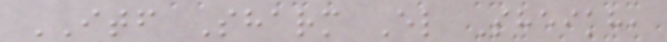ITF Sharm El Sheikh,
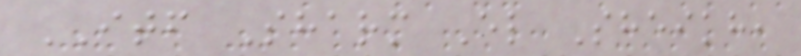ITF Sharm El Sheikh,
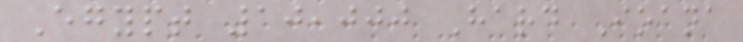Egypt 10,000 Hard Ioana
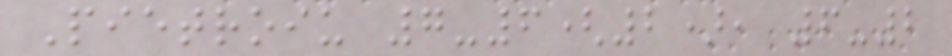Pietroiu 7-6(2), 6-2
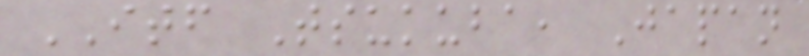ITF Tsukuba, Japan
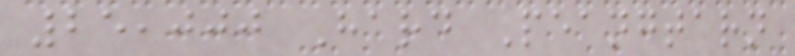25,000 Hard Peangtarn
